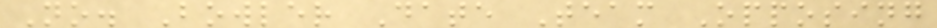No. Bowler Date Team Opposing
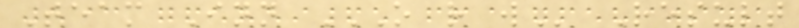Team Inn O R W Result
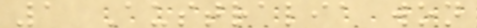1 Australia won
